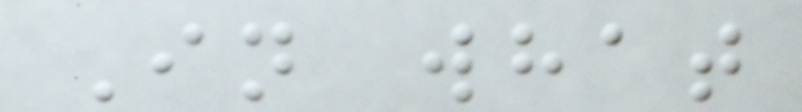In what
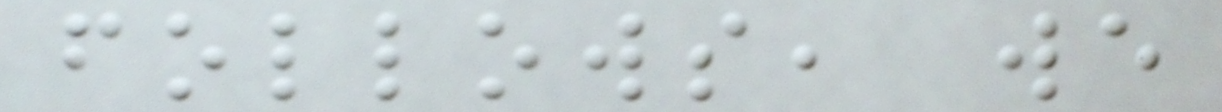follows, we
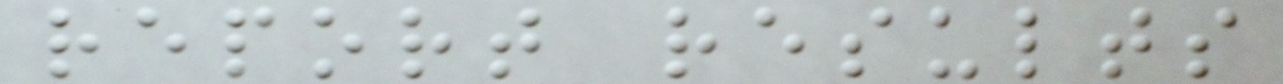report results
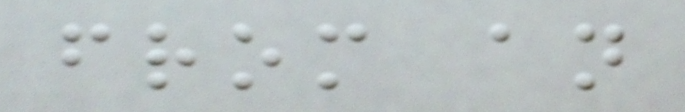from an
